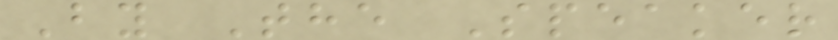By The Speaker
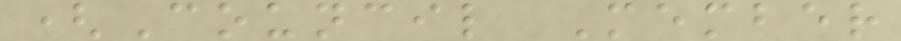(Council Member
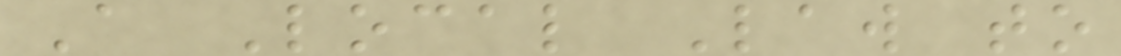A Local Law to
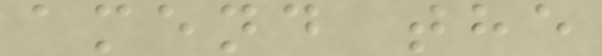amend the
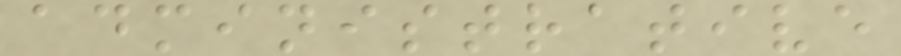administrative
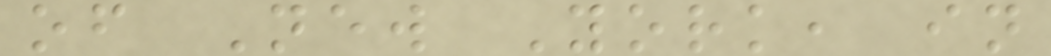of New York, in
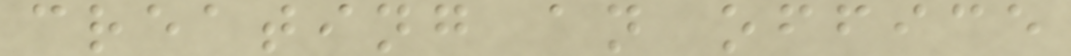creating an office
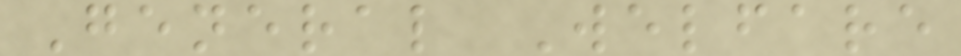General Welfare
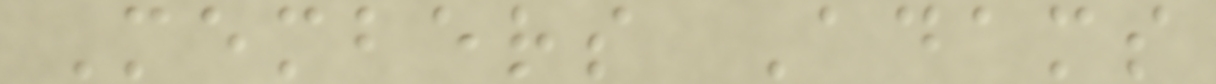Members Adams
